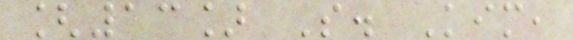[13] S. Kim,
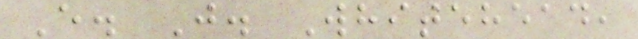E. J. Whitehead,
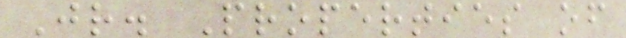Jr. Properties of
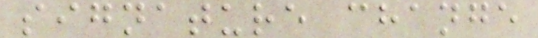signature change
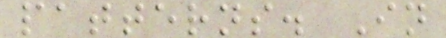patterns. In
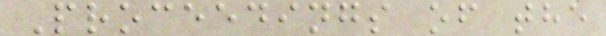Proceedings of the
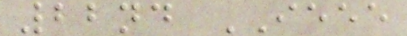22nd IEEE
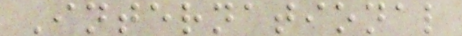International
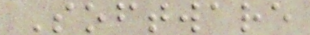Software
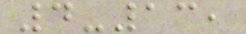4-13,
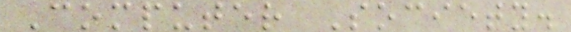Computer Society.
